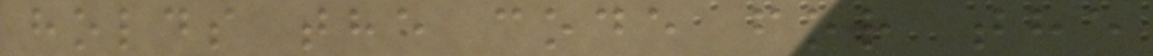holds the code for the
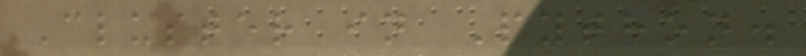Cluster in Python.
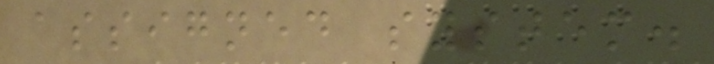assigned system.
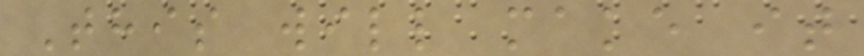This will make it
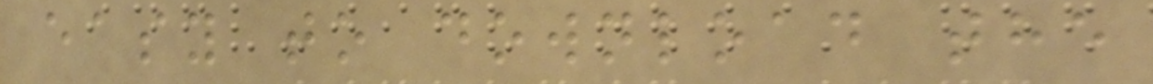easy to download the
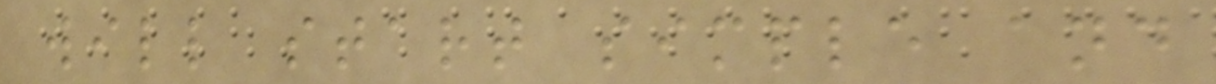will start simple and
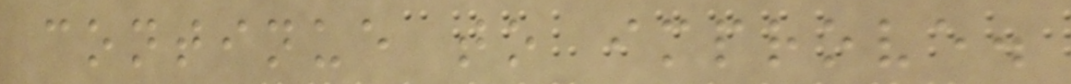continue to improve.
